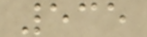535
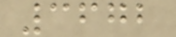3672
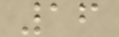16
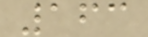163
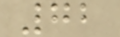72
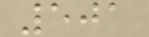501
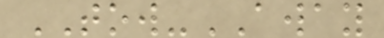TOW-AWAY
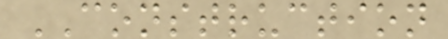CONSTRUCTION
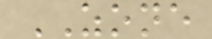ZONE
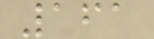161
